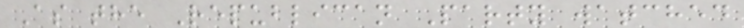As the Republican Party watched
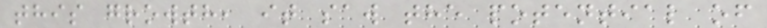this growth, it saw the potential of
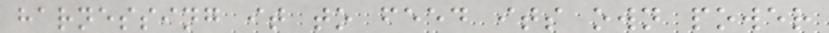harnessing it to feed its own power
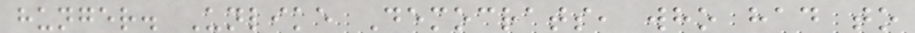hunger. Unlike Democrats, who had to
